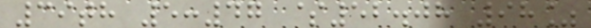39th 5:47 $52.08 98%
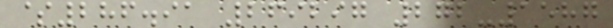$286.91 269297 272-1587
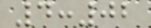4:02
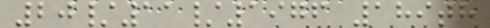20/11/1976 189th
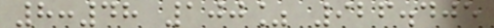8:48 100% 926.405
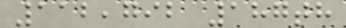112,792 187th
